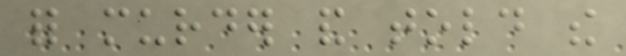for murder and told the
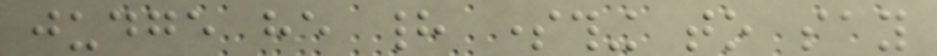judge he had something to say
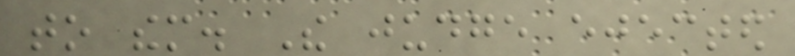to them. The judge ejected
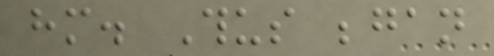him. Thus began
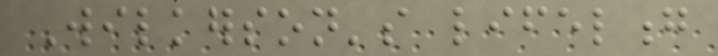Wilkerson's lifelong
